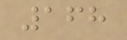168
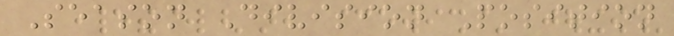Season Division Position
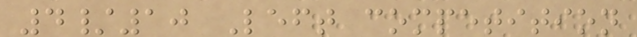4/10 Left competition
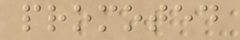promoted
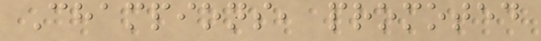Champions, promoted
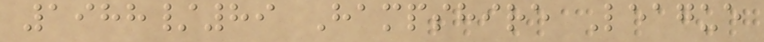1988/89 Hampshire League
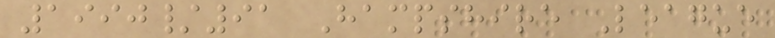1990/91 Hampshire League
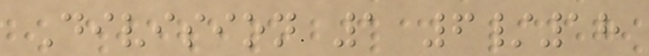Division 1 6/18
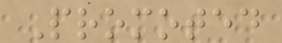Promoted
